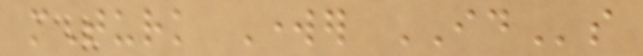mTurk Worker IDs
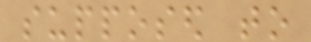supposed to
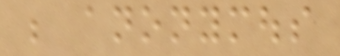be anonymous
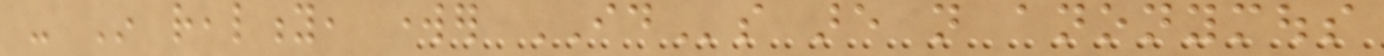- In reality, worker IDs are not anonymous
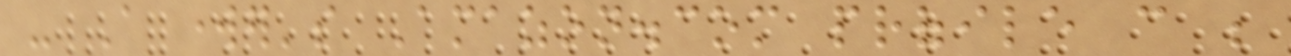- A worker's Amazon.com profile can be
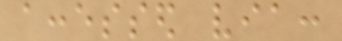accessed via:
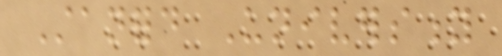Stanford University
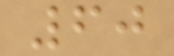60
